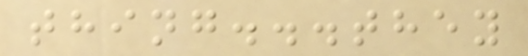thing...they
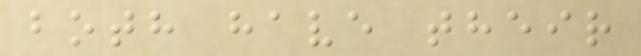both have their
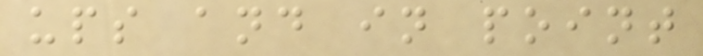ups and in point
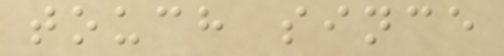touch since
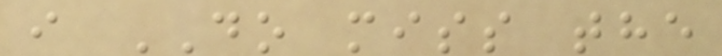i DO miss the
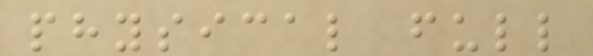physical full
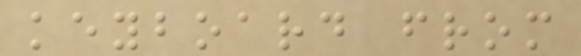keyboard from
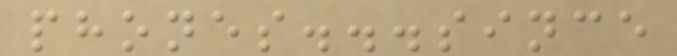phones...since
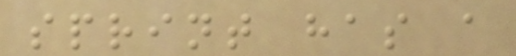sprint has a
